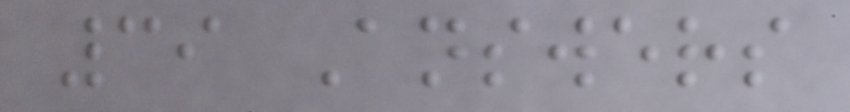39 Answers
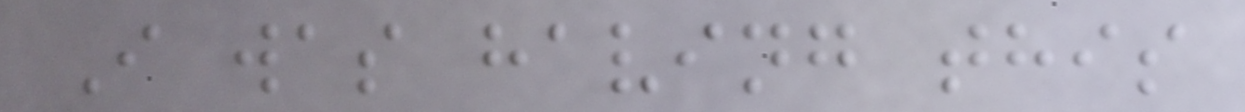I was having this
